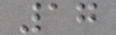17
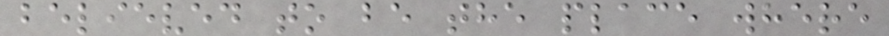believed to be the place where
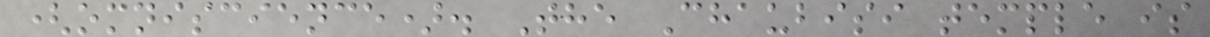(omniscience). The Chaubisi temple is
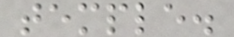temple.
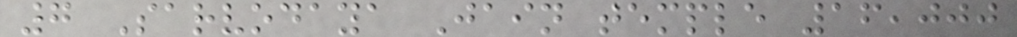7 Sarvodaya Jain temple 16,000
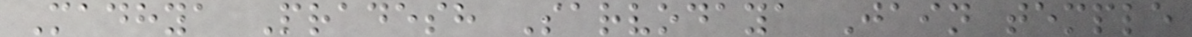Madhya Pradesh Sarvodaya Jain temple
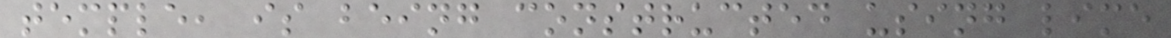temple, is being constructed using lime
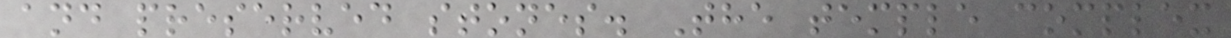and preserved stones. The temple complex
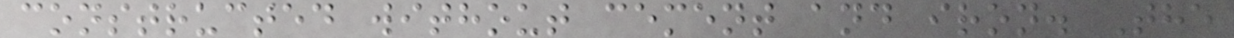constructed without cement and iron. The
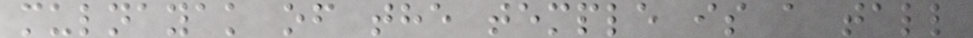mulnayak of the temple is a tall
